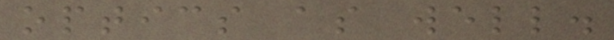optics as well.
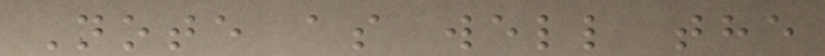Note as well the
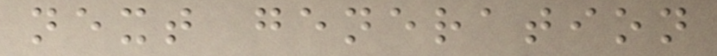next generation
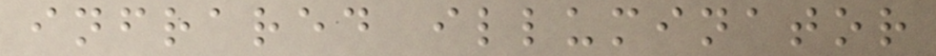infrared illuminator
